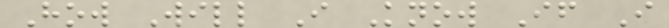How Will I Know If I
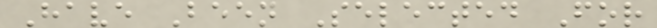Have Been Selected For
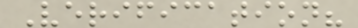Verification?
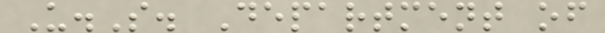U.S. Department of
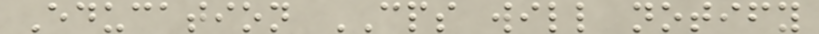Education CPS will notify
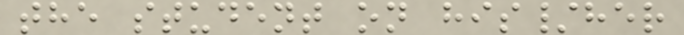the student on his/her
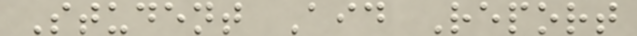Student Aid Report
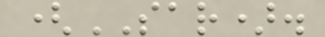(SAR).
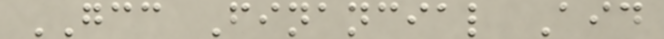GCC Financial Aid
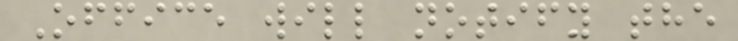Office will notify the
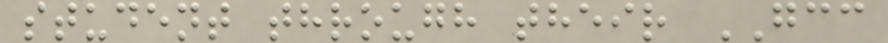student through their GCC
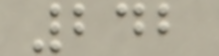242
